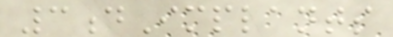3dImplants
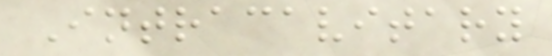Intracavitary
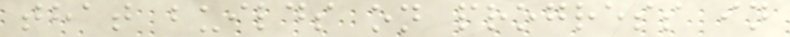that builds on progress in
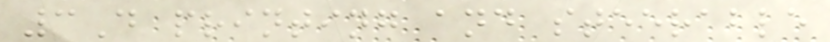3D printing and steerable
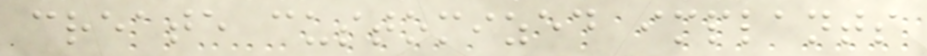create customized implants
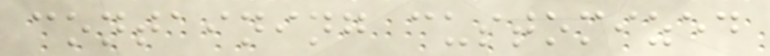containing customized
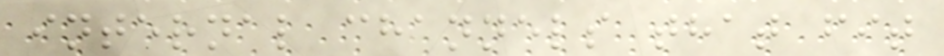internal channels that fit
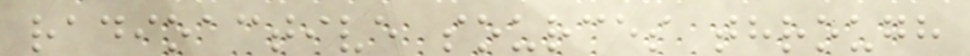radioactive sources through
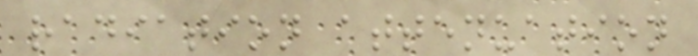radiation attenuation
